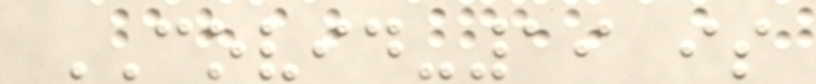COVID-19 is
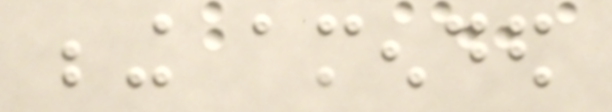being amended
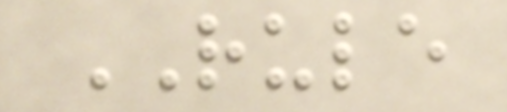RULE
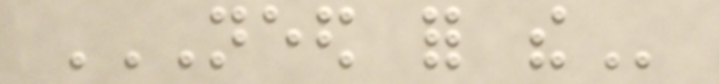NEED FOR THE
